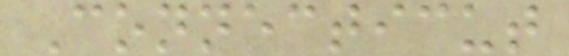Connecticut
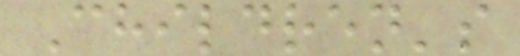Children's
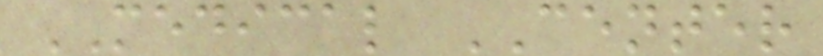MEDICAL CENTER
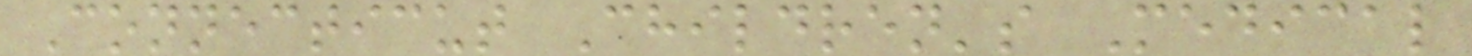Connecticut Children's Medical
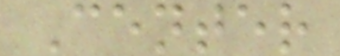Center
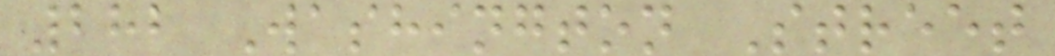282 Washington Street
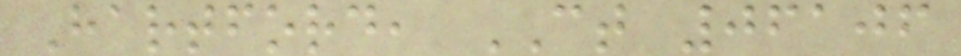Hartford, CT 06106
